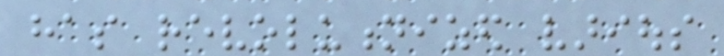has revolutionized various
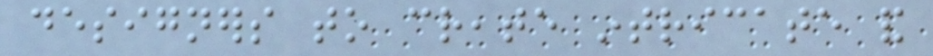designers to create intricate and
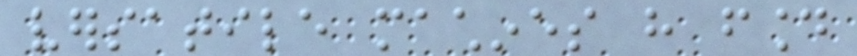versatile machines have found
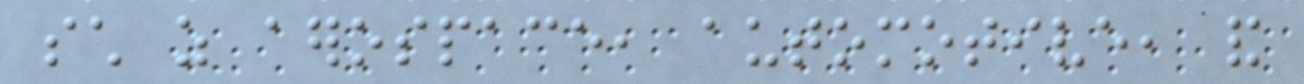such as aerospace, automotive, and
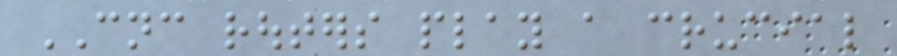CNC routers play a crucial
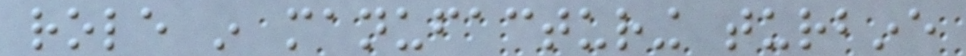role in manufacturing turbine
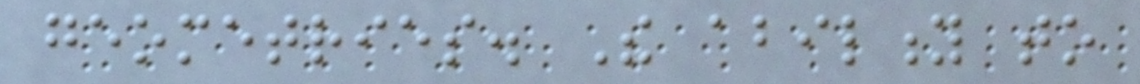geometries. The ability to
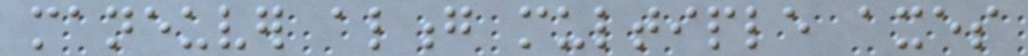maneuver along multiple axes
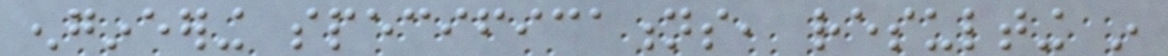engineering specifications, resulting in
